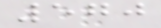570
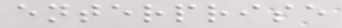enterprise
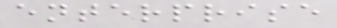enterprise
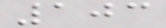103
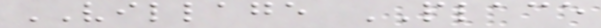VILLAGE PLACE
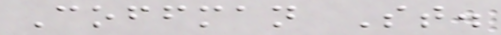Coffman St.
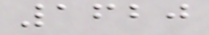1620
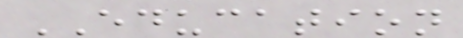EDUCATION
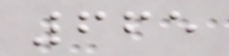665
